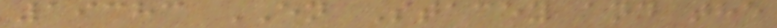19383 EN Stacey and the
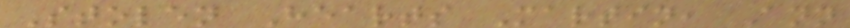Stolen Hearts Martin, Ann
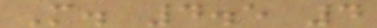M. 4.5 4
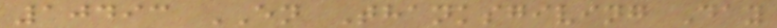10493 EN Thanksgiving Day
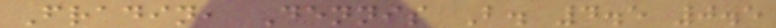Fradin, Dennis B. 4.5 0.5
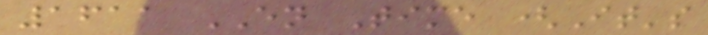1611 EN Time (It's
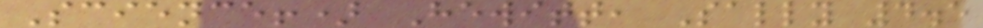Science!) Hewitt, Sally 4.5
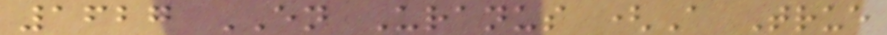1627 EN Uranus (A True
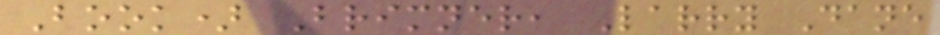Book) Brimner, Larry Dane
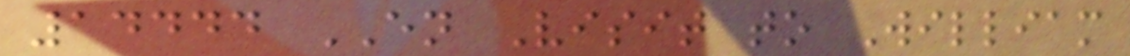14444 EN Visit to William
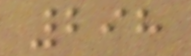298
